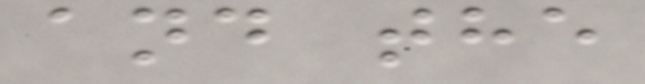and the
